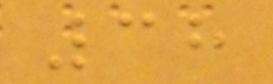38
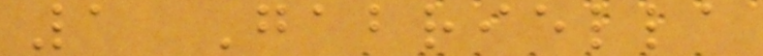1 Gabriella
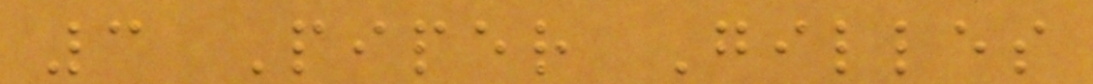3 Piper Gilles
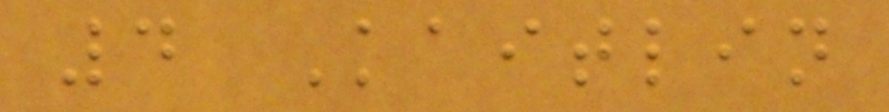4 Kaitlin
